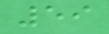59
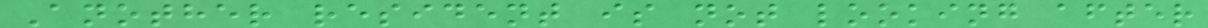Another resident is not looking after
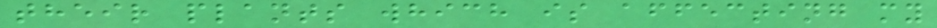their plants which is affecting my
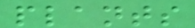plants
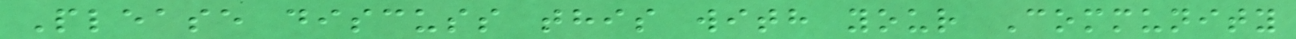Please discuss this with your Community
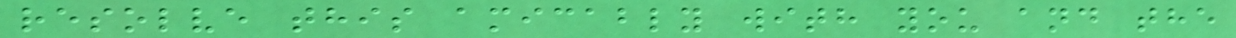resolve this amicably with you and the
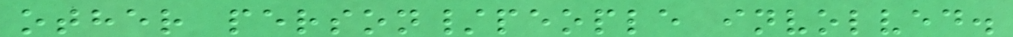other person/people involved.
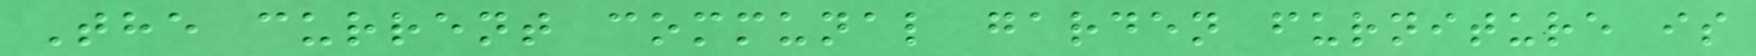The current communal garden furniture is
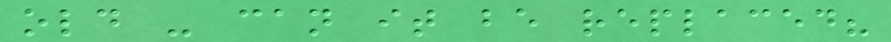old - can it be replaced?
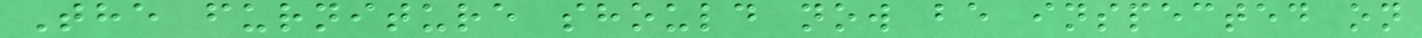The furniture should now be inspected on
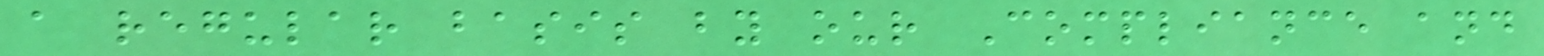a regular basis by our Compliance and
